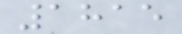1815
